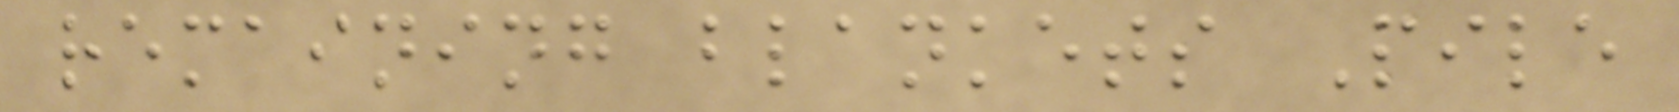remaining blankets Pile
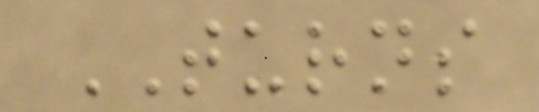TURNS
